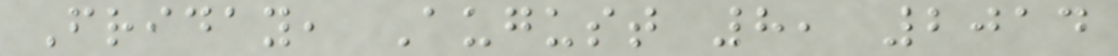Friday, August 8, 2014
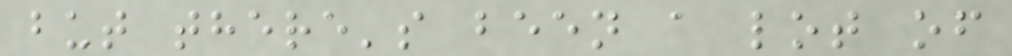but there's been a lot of
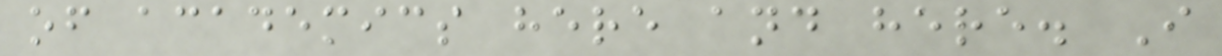of academics here and here. I
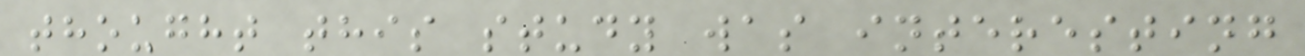thought this study was interesting
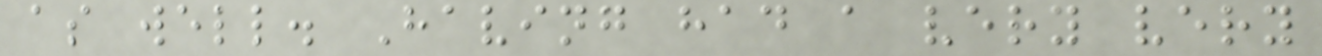as well. Having had a very very
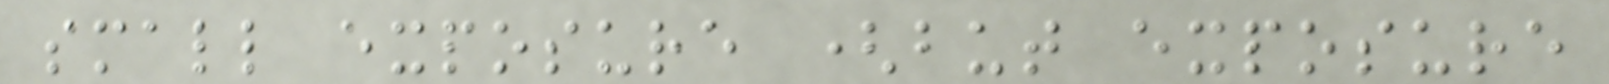small exposure (but exposure
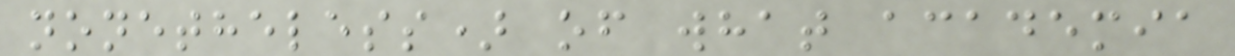nonetheless) of what academia
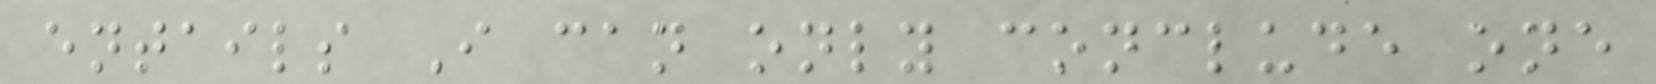entails I can only conclude one
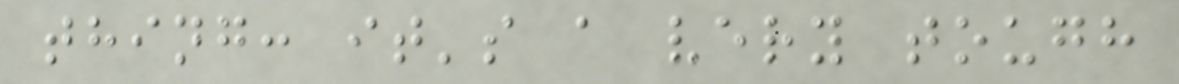thing: it's a very tough
